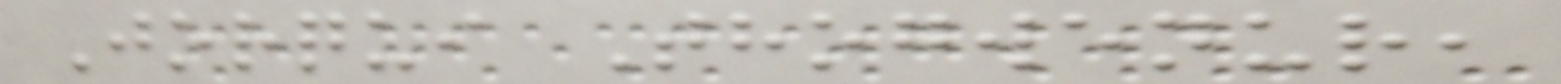Jorqui Thogwenur,
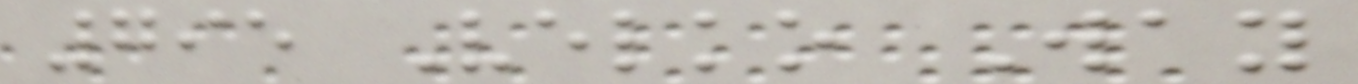795 Velko Way
